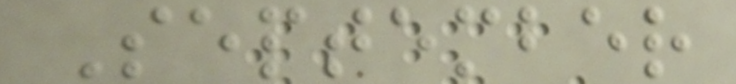September
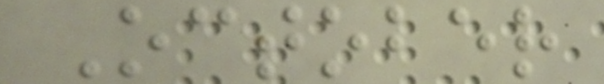October
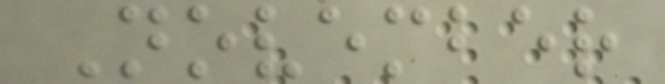November
